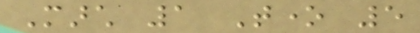March 1 Tone 5
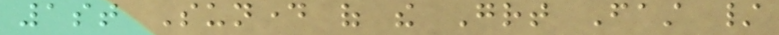1st Sunday of the Great Fast /
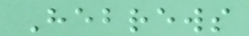Hebrews
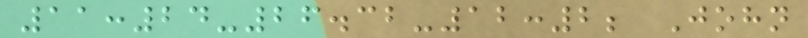11:24-26.32-12:2; John
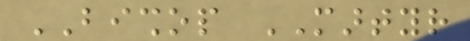BISHOP MARTYR
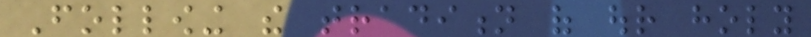Following the tradition of our holy
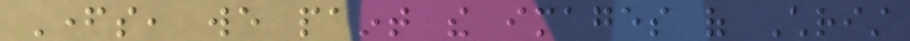Fathers, we paint the images of Christ
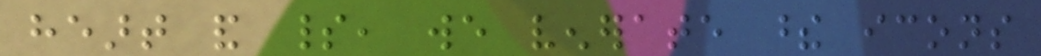heart and spirit, we venerate these icons
